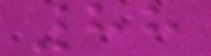88
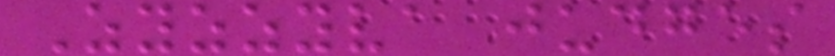Zyzzyva judges
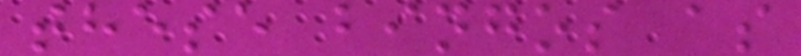these bingos as
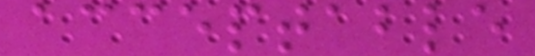acceptable
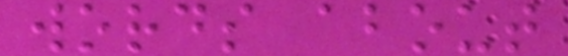words about
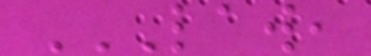LAW,
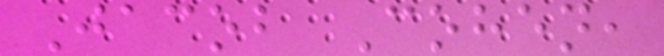Jacob Cohen,
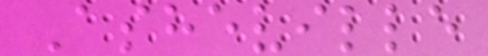Asheville
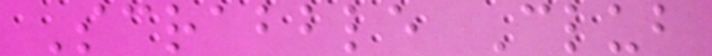Scrabble Club
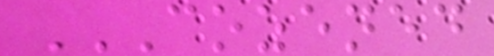COZENED
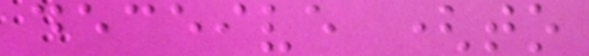deceive (to
